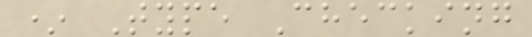* Type Checking
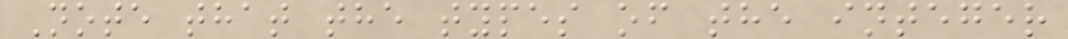Note that the types of the integer
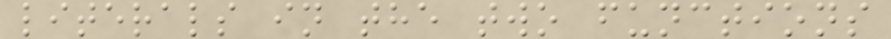literals in the two functions
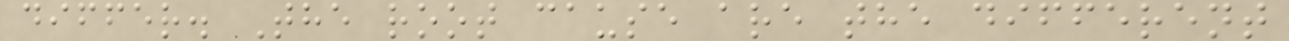differ. The root cause are the different
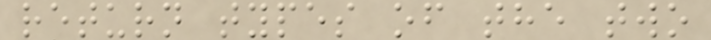return types of the two
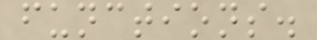functions.
